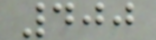400
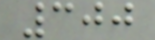300
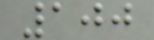100
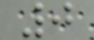0
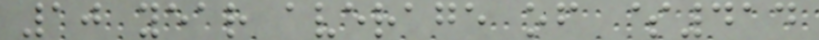10 year average of $414
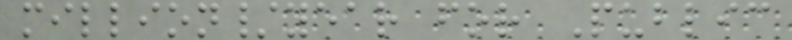million/year for Public
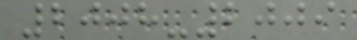2008-2009
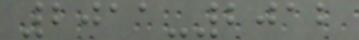2011-2012
